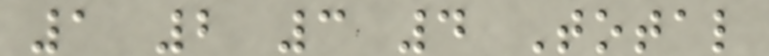1 2 3 4 Total
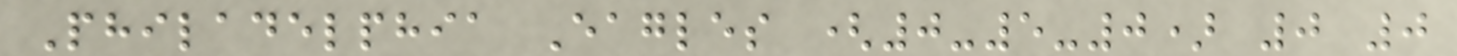Philadelphia Eagles (0-5-0) 0 0
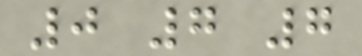0 7 7
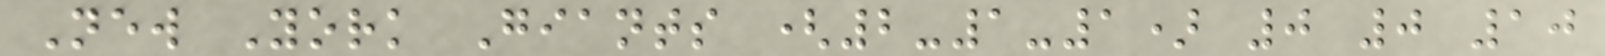New York Giants (2-1-1) 0 0 10
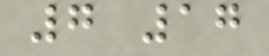7 17
